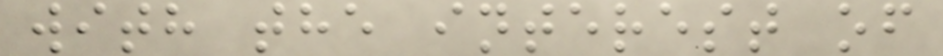with the interest of
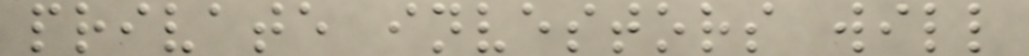private investors will
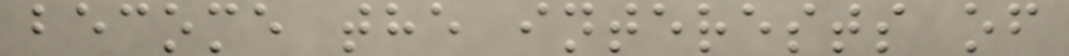become the interests of
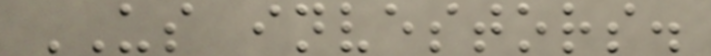US investors.
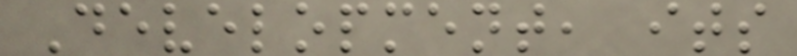Development, its
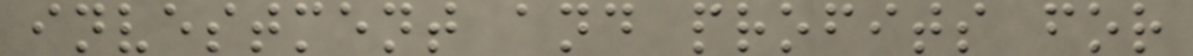investment and profits for
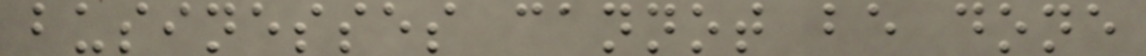businesses cannot be done
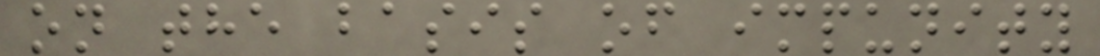on the basis of impunity
